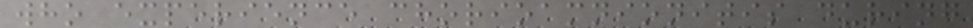who experience chorioamnionitis during
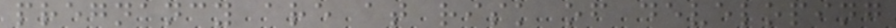pregnancy are at risk of developing
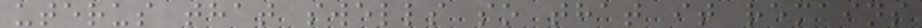uterus that swells so that it remains
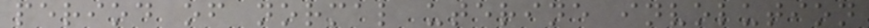period of normal uterine involution
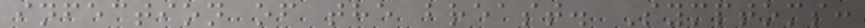infection of the breast. Symptoms:
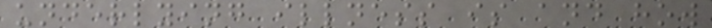underlying illness is and how
